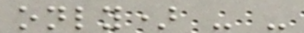only) - -
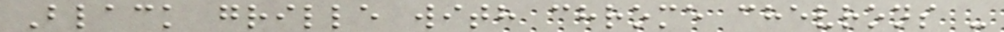Black grille with chrome chevrons -
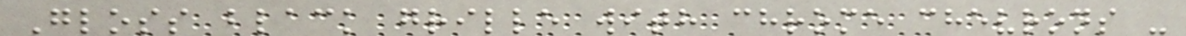Gloss black grille with chrome chevrons -
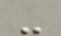-
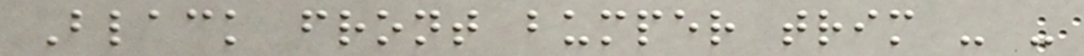Black front bumper trim - -
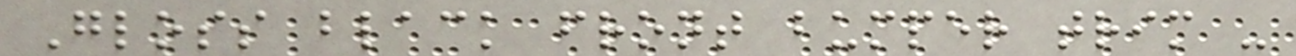Gloss black front bumper trim -
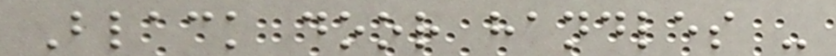Black door handles -
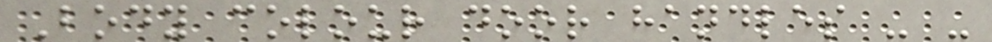Body colour door handles - -
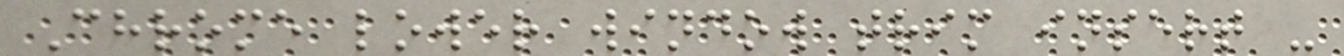Chrome lower window trim insert -
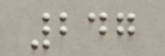247
